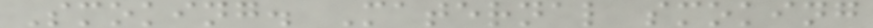Smoking. Maternal smoking
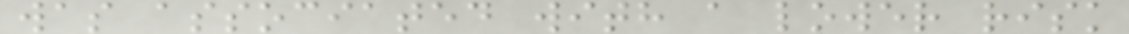was associated with a lower risk
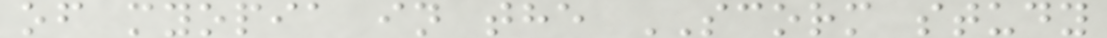of myopia in the SCORM study
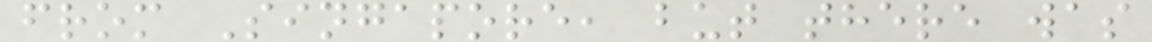from Singapore, but there was
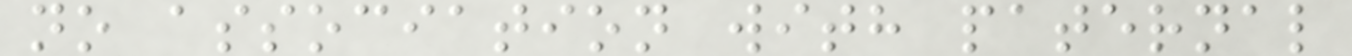no association with paternal
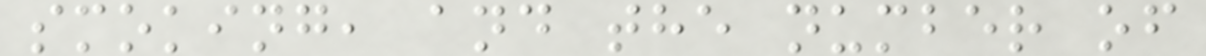smoking, and the number of
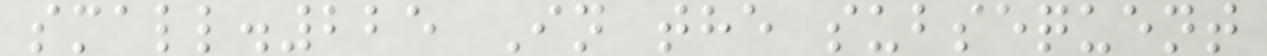small.225 In the subsequent
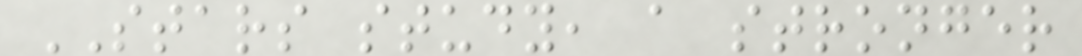STARS study, a stronger
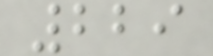229
